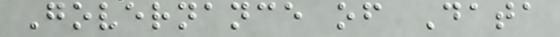Governance of Data
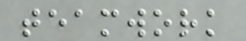teamwork
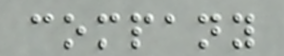company
